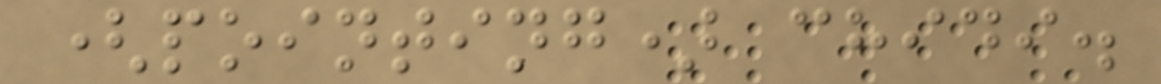(pointing) chidi.
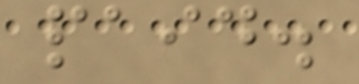paid.
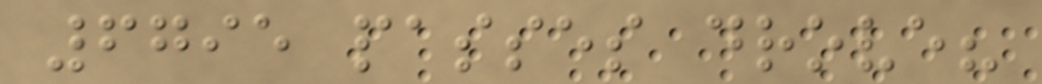6795 passes drove?
